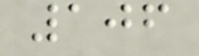106
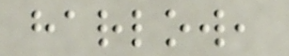harlow,
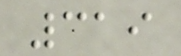319
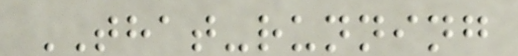THAT-running
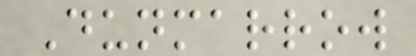Dunmarrow
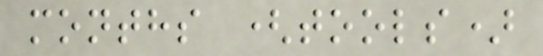months (tools)
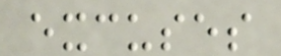excuses
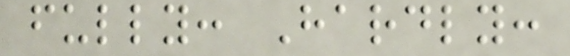fully: Hardly:
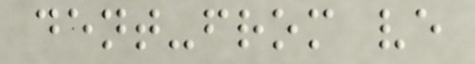dent-from ve
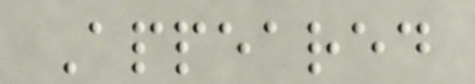Appeared
